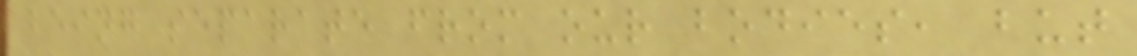being separate from our bodies, but
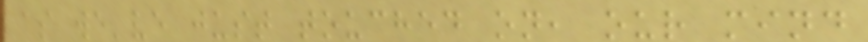as we've just touched on, our mind
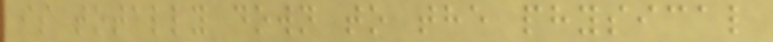is totally down to the physical
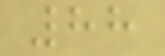88
